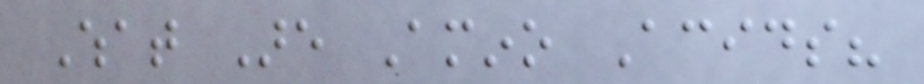What Are Amino Acids?
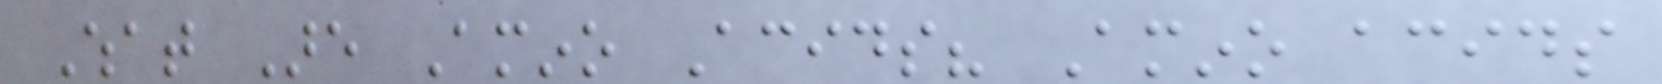What Are Amino Acids? Amino acids
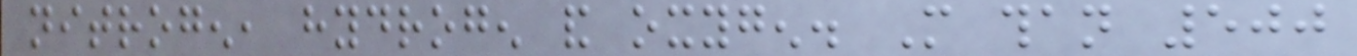nitrogen, hydrogen and oxygen. More than 500
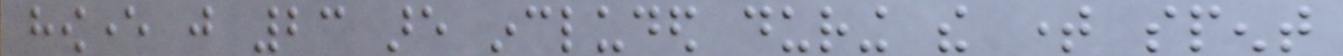however just 23 are included during the time spent
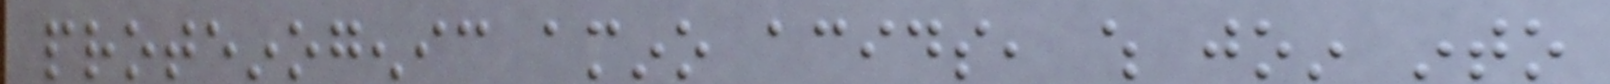proteinogenic amino acids, which join into
